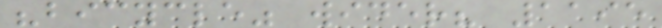"bicycle" wider? 1195
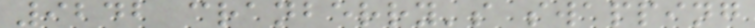9242 cranberry's swapping
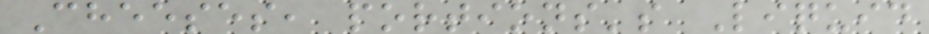Cheeses, portions's Liquid
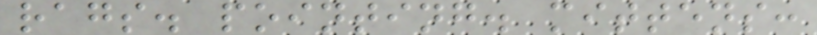rags. pointing. mittens:
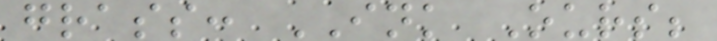grass: INK Ours;
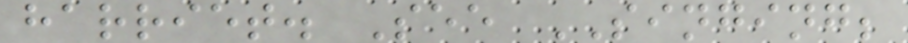harriet. See SINGING;
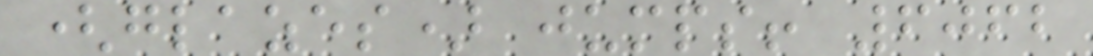(glazes) jumps! 6062
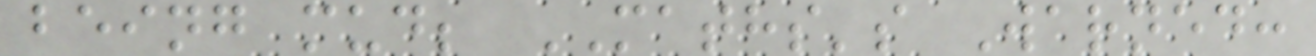being mud; MATHS's Warned:
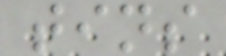tins
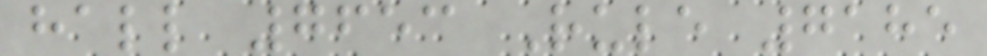hall 7653 Rule 7185
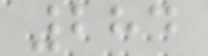284
